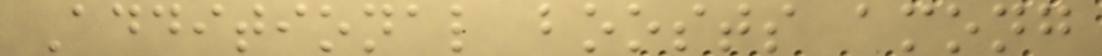Additional boosts among
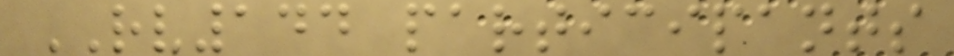RV144 participants
